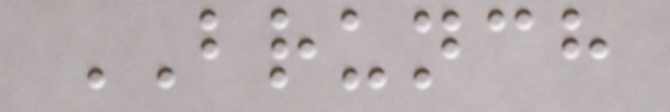BRUNCH
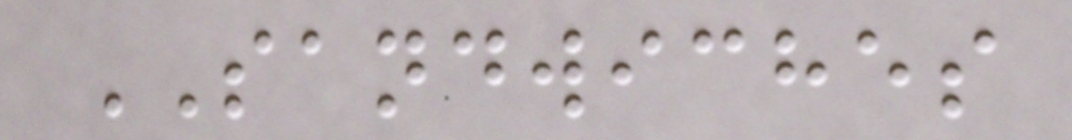SANDWICHES
